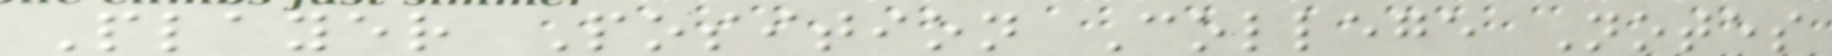Player Position College Notes
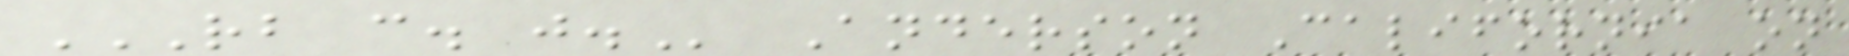RB C. J. Anderson California on
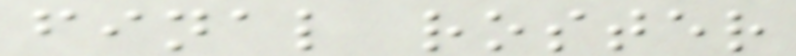final roster
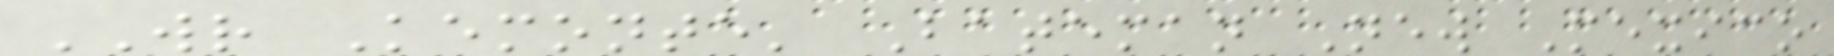WR Kemonte' Bateman New Mexico
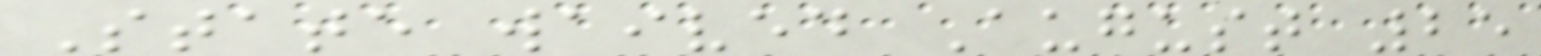State waived August 25
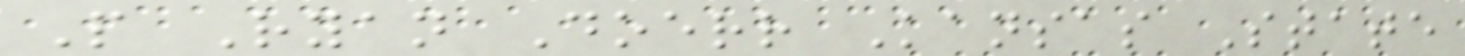P Ryan Doerr Kansas State
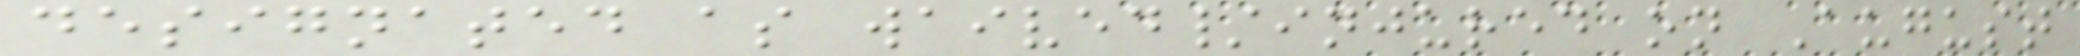designated as waived/injured on August
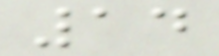14
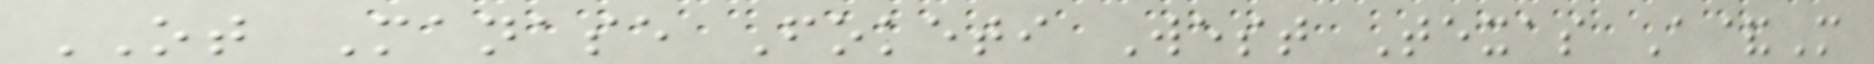OT Manase Foketi West Texas A&M
